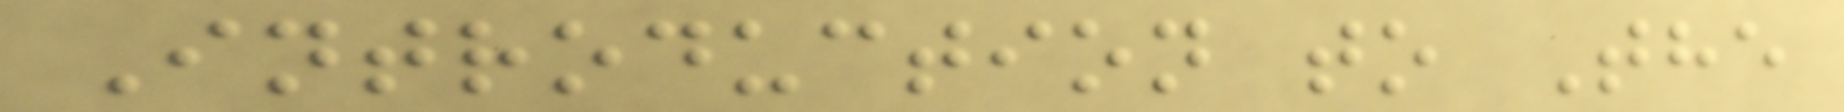Introduction to The
